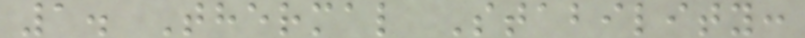1. Thermal Stability:
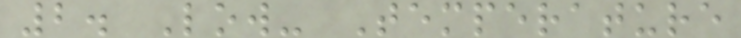2. Low- Temperature
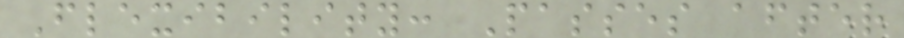Flexibility: Passes after
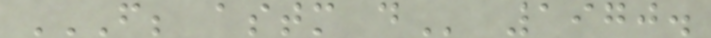F; ASTM D 1970.
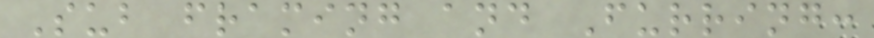Sub framing and Furring:
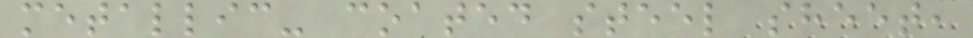metallic- coated steel sheet,
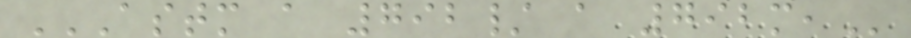ASTM A 792/ A 792M,
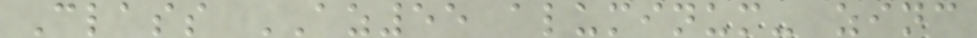Class AZ55 aluminum- zinc
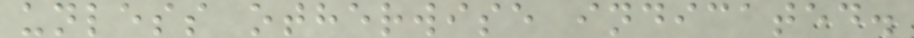unless otherwise indicated.
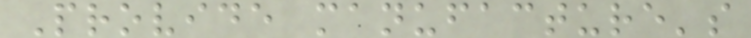Provide manufacture's
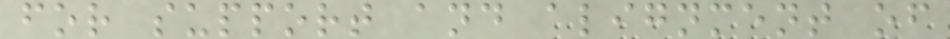for support and alignment of
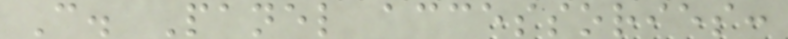C. Panel accessories:
